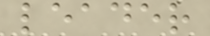leader
